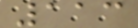113
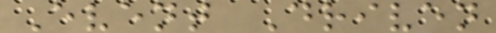Event Driven
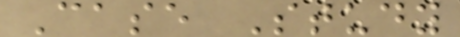Case Study
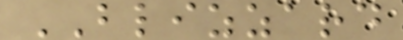BLIZZARD
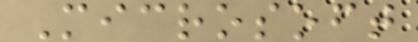Microsoft
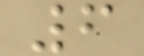6
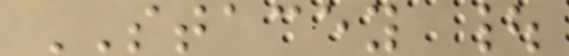STACEY |
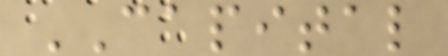CAPITAL
